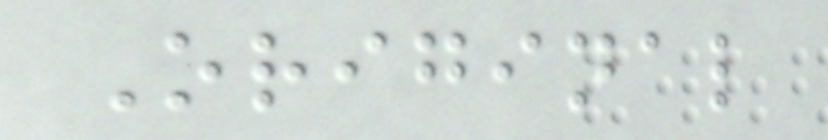Original
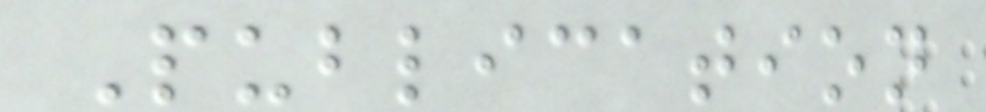Publication
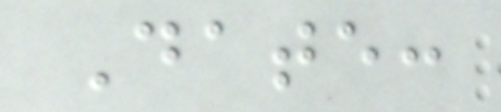Date:
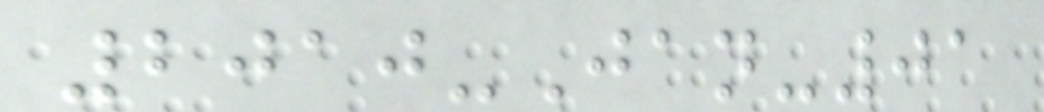2010-Jan-01
